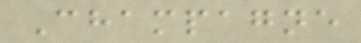Champagne
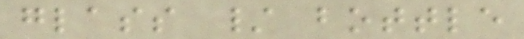glass / bottle
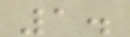1.
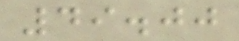49.00
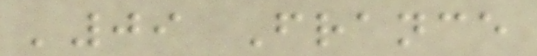'09 France
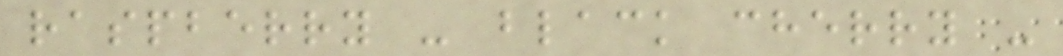raspberry - black cherry -
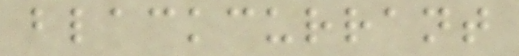blackcurrant
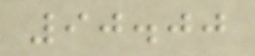90.00
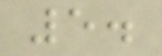5.
